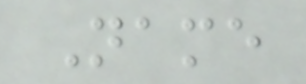Name
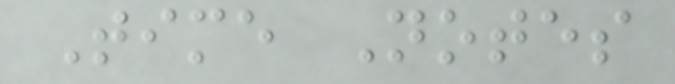Time Notes
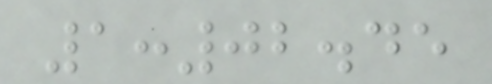1:02.45
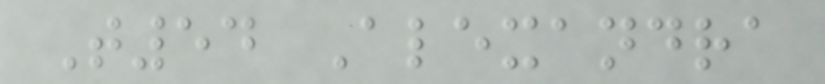T54 Alexandra
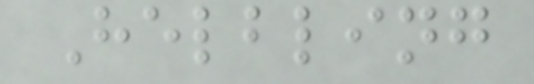Helbling
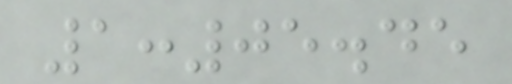1:05.45
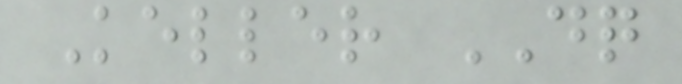Keller DQ
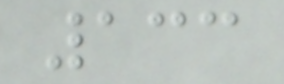133
